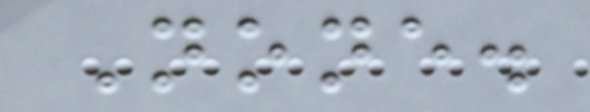None.
